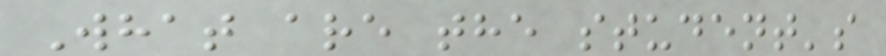What are the student's
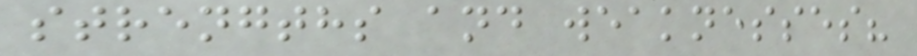strengths and weaknesses?
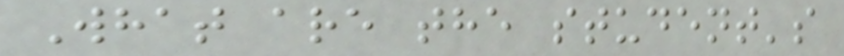What are the student's
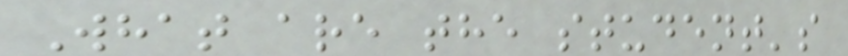What are the student's
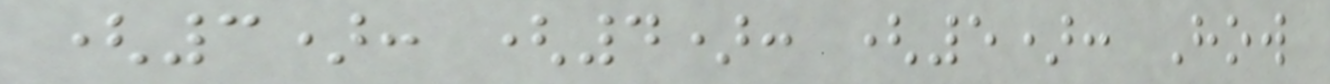(3): (4): (5): How
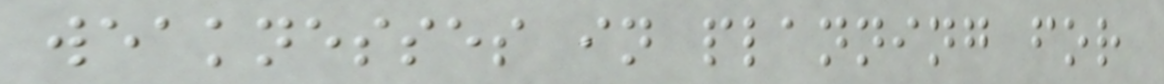weaknesses in planning for
